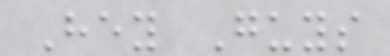Hey Guys
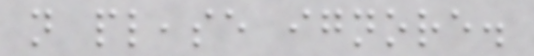not please ignore.
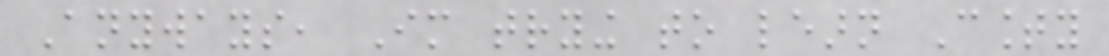Anyways, Im trying to learn County
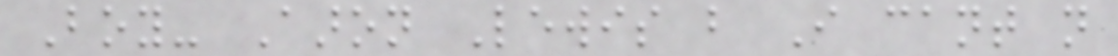Boy- Aaron Lewis but I cant not
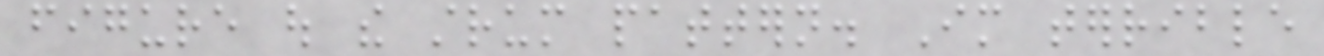figure out the strum pattern. Im terrible
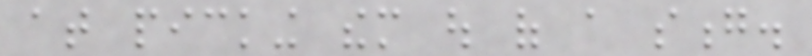at picking them out of a song.
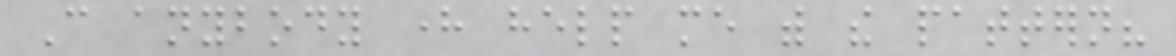Can anybody here help me with the pattern?
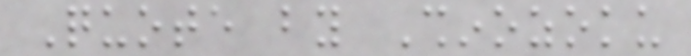Quote by Shinozoku
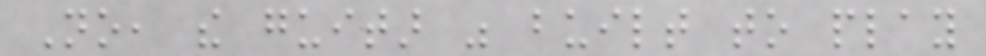No, the guitar was built to play
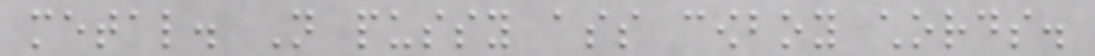metal. Not pussy ass cowboy chords.
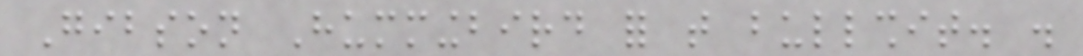Gibson Hummingbird for that bullshit. .
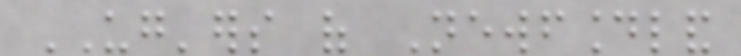UG'ers of Newfoundland
